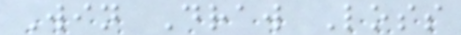Win Draw Loss
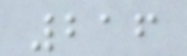216
